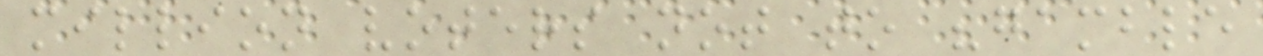million voters not to "gamble
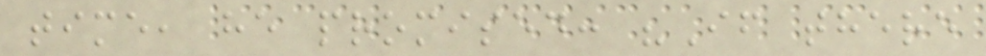time, he promised: "If there
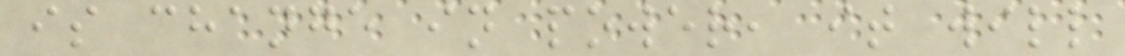is change in power, it will
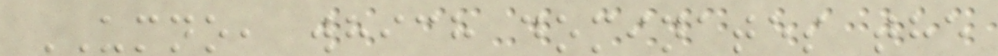UMNO, which dominates the
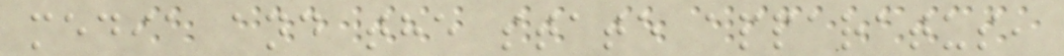media and the state apparatus,
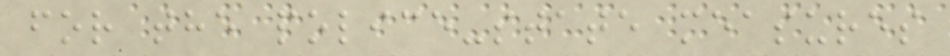for the police-state measures
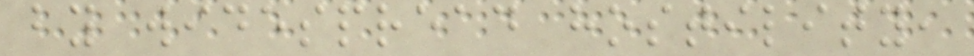by widespread hostility,
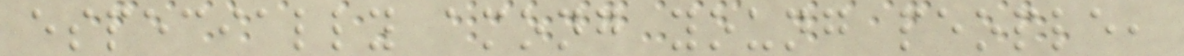especially among young people,
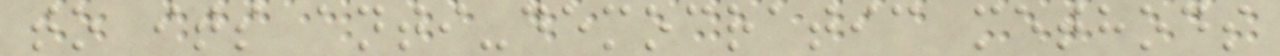to its anti-democratic methods
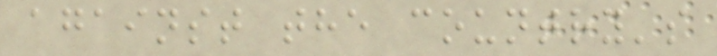against the country's
